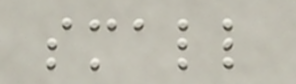small
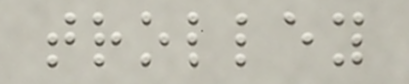trolley
